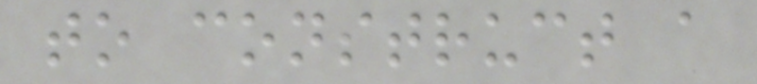to construct a
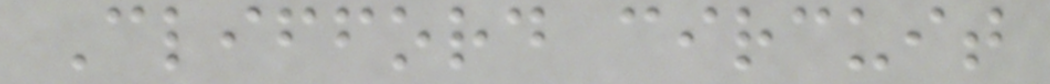Clifford circuit
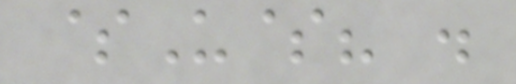$U$? .
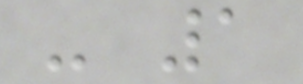- 1
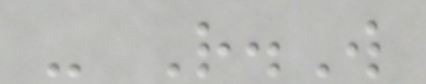- R.W
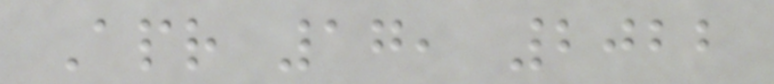Apr 17, 2022
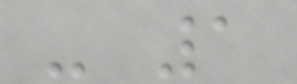- 1
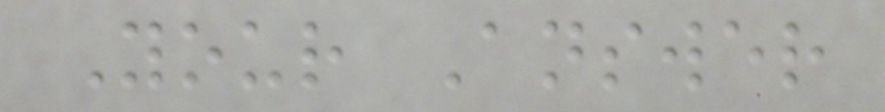Your Answer
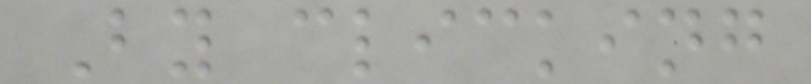By clicking
